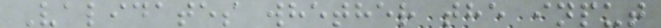Validates whether the input
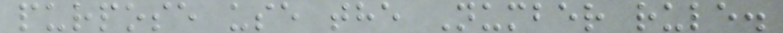purpose use the Number rule.
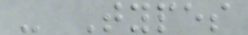- Types
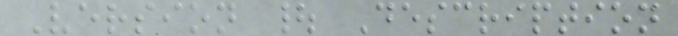Version | Description
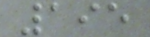195
